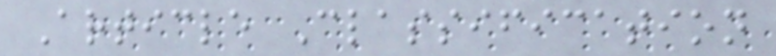Article Classification
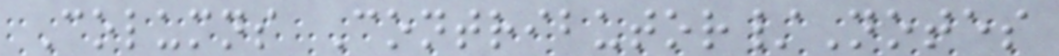Columns Contributor/Notes
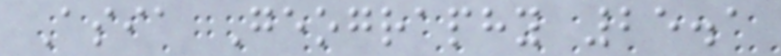Asia Geography 25.1
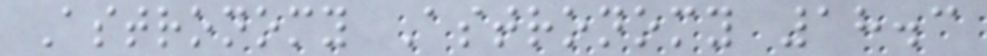Astronomy Astronomy 18.3
